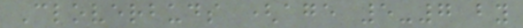Cloverbuds (age 5-7 by
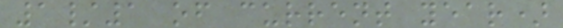1/1 of current year)
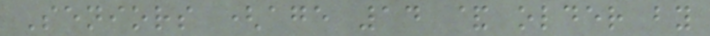Seniors (age 14 & older by
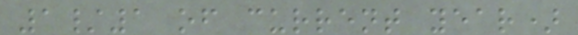1/1 of current year)
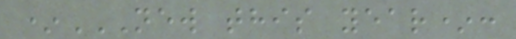*NEW THIS YEAR*:
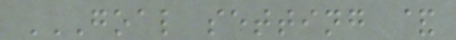GOAL SETTING &
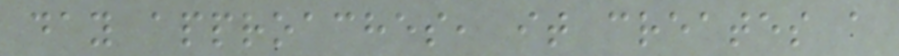day approaches, it creates a
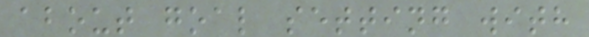about goal setting with
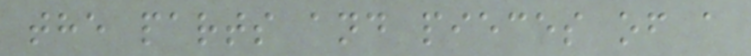the parts and pieces of a
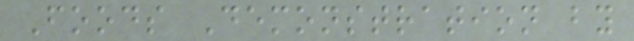Foods Demonstration by
